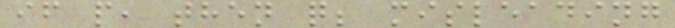if p, then q; misleading
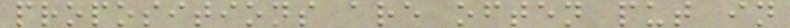propositions are often put in
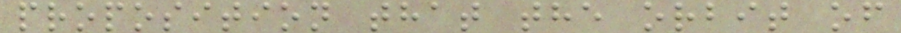proposition that the orbit of
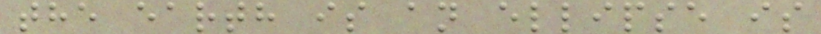the earth is an ellipse is
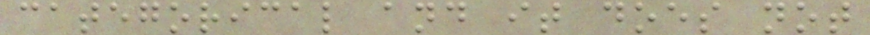categorical and it does not
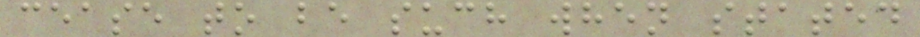cease to be such when stated
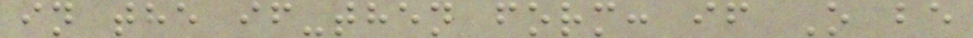in the if-then form: if O be
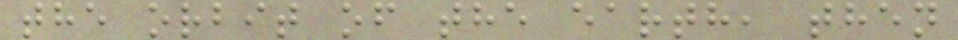the orbit of the earth, then
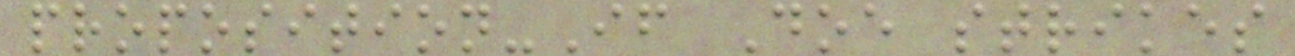proposition-If Doe strikes
